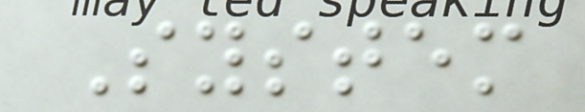System
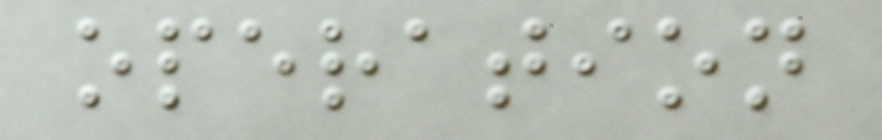operation
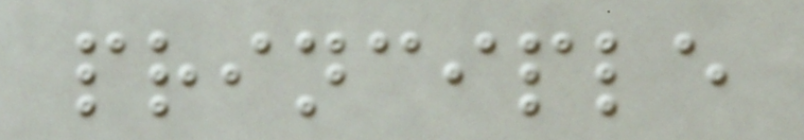principle
